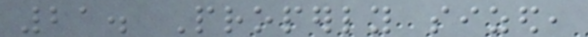21. Properly sized,
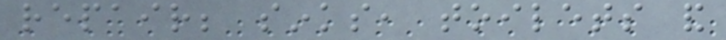repair; sinks, toilets and
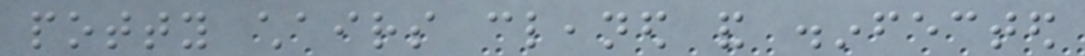potty chairs cleaned and disinfected
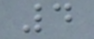4
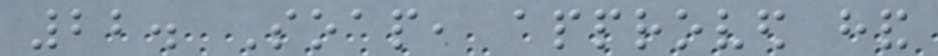22. Soap, approved hand
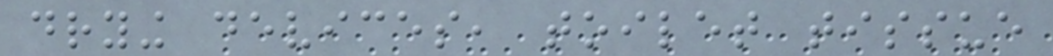drying devices, toilet tissue
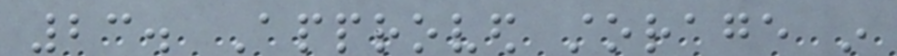23. Approved storage in
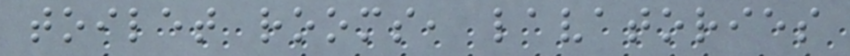toilet rooms, lavatories
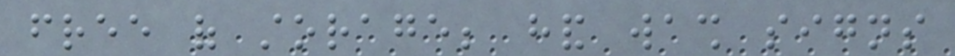free of storage; hand wash signs
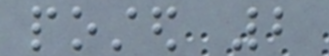posted 2
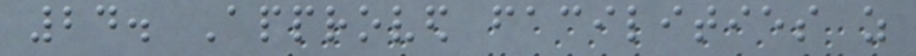24. Approved facilities as
